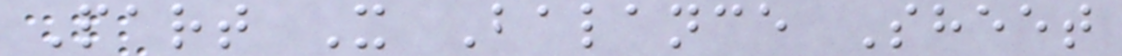Part X Balance Sheet
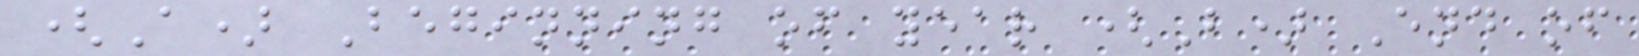(A) Beginning of year (B) End of
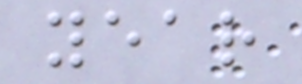year
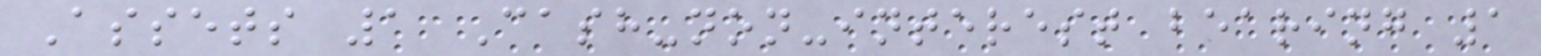Assets 1 Cash-non-interest bearing 1
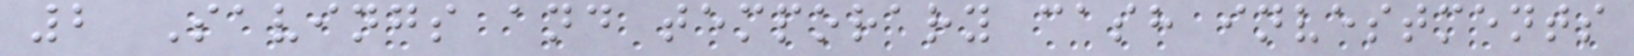2 Savings and temporary cash investments
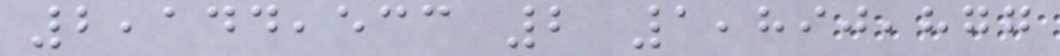2,144,533 2 1,890,877
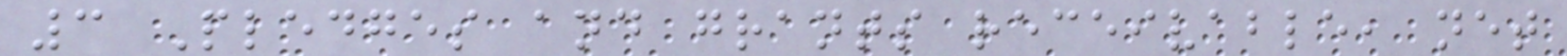3 Pledges and grants receivable, net
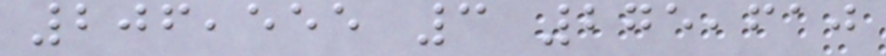206,555 3 275,610
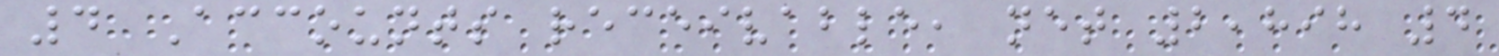4 Accounts receivable, net 2,898 4
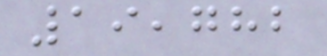19,782
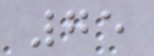75
